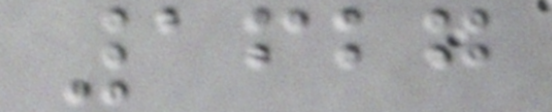1627
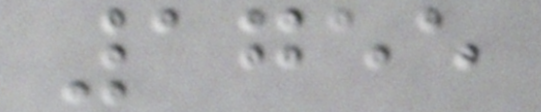1755
